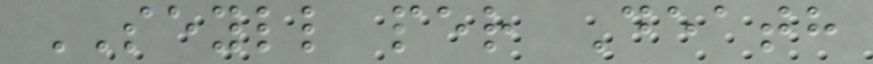SEYLL per Death
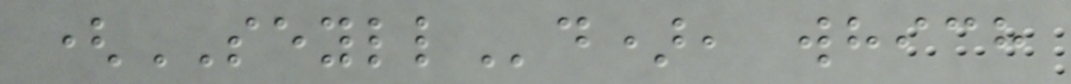(SEYLLd), which
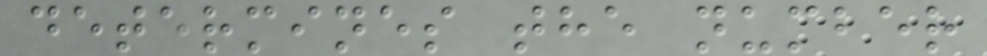determines the number
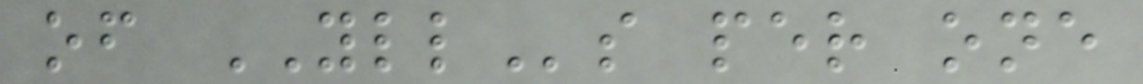of YLLs per one
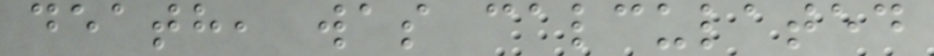death, was calculated
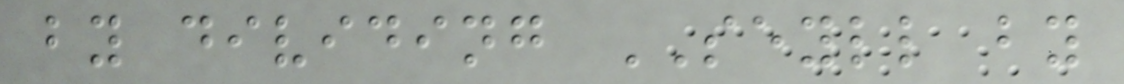by dividing SEYLL by
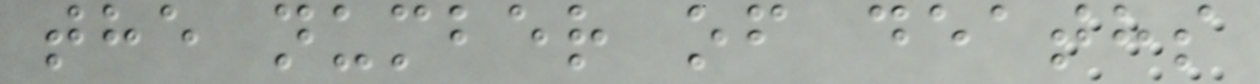the number of deaths
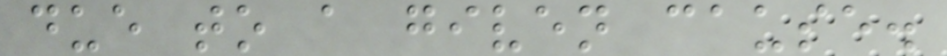due to a given cause.
